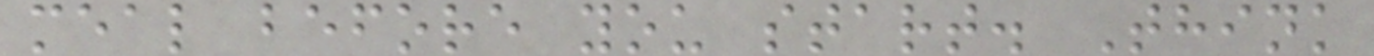meal before you start. Think
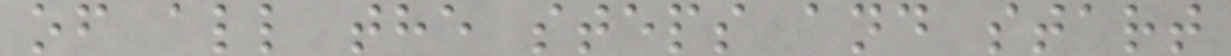of all the steps and start
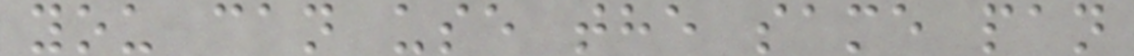you can use the same pan
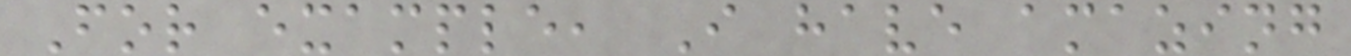For example, I have amazing
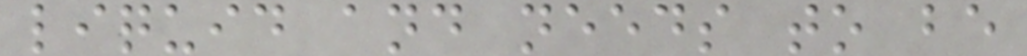liquid and needs to be
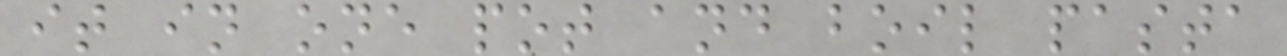it in one pot and boil pasta
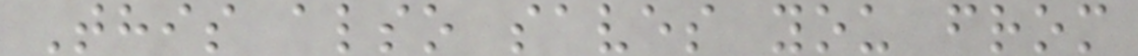This also saves you from
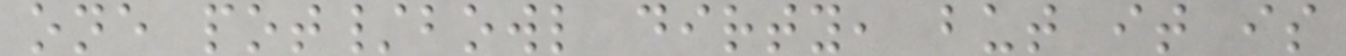one pot/bowl dirty, but it is
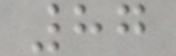87
